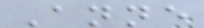Anne
